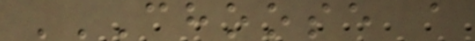CHOOSE A
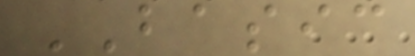BASIC
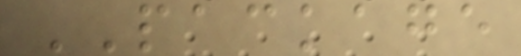PACKAGE
